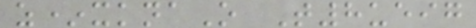z*xknaO T8ueig
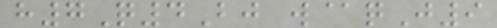h7Q4Bj w@qJ9
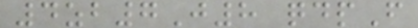4zb7J8 qdpF
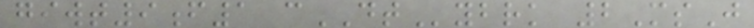giwt9f1 cDTybrk 2MsJ
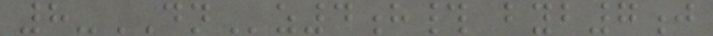8-DNz4h# byb7j
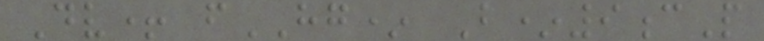Dv+ fHG* B*9cP
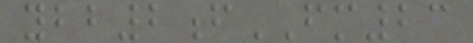ybb2fFM23
